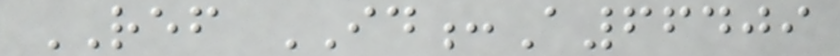REF ID:A66409
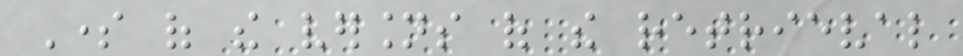Some of the versions of the retrieval
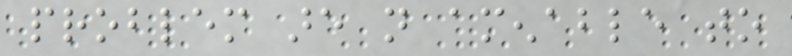problem are not amenable to
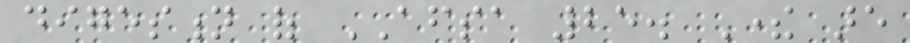digestion of AFSA 25. There are
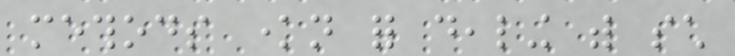methods known for dealing with such
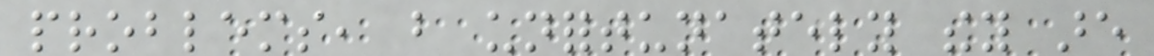problems, but unfortunately they are
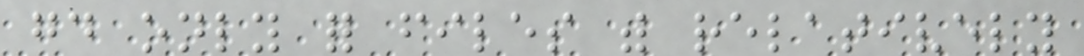good only for files with relatively
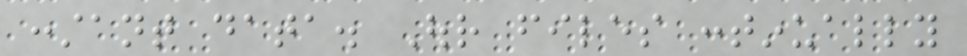constant data. Our files continually
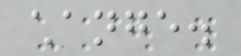change.
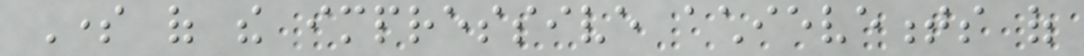Some of the impressive achievements of
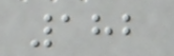182
